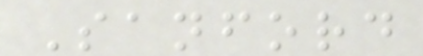Sanford
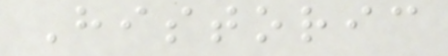Historic
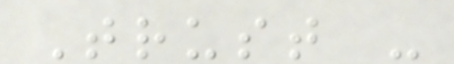Trust -
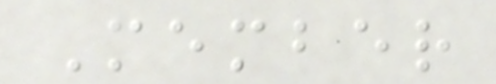Member
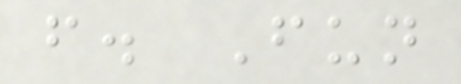f. Fun
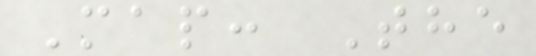Map: The
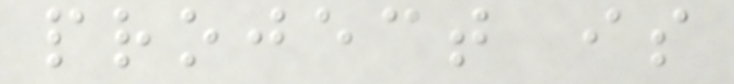project is
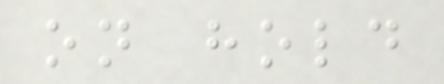on hold
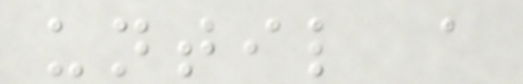until a
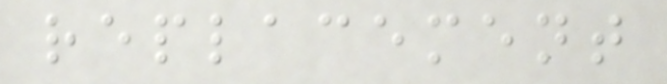replacement
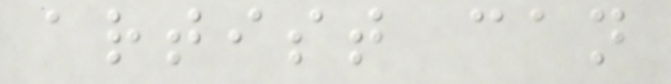artist can
